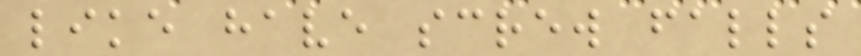like have screw falls
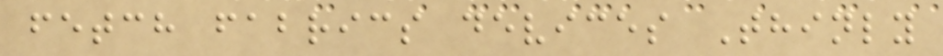fetch fabrics devices Thinly
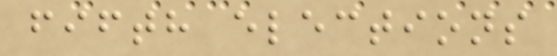fifth elections
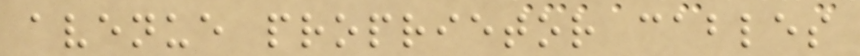avenue proprietor cables
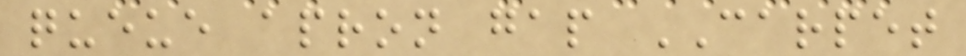queue apron gap CARPET
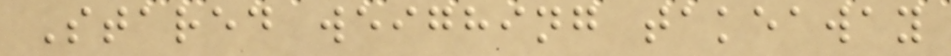Stared weighing takeaway
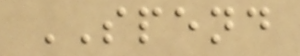SPEND
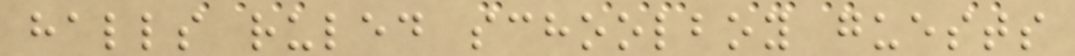halls ruled schoolboy guests
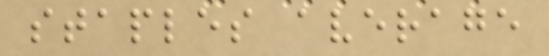staples average
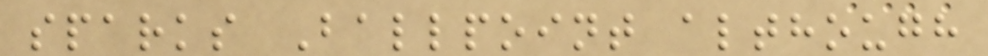sparks Ballpoint although
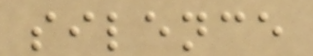silence
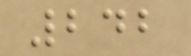242
